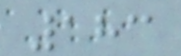183
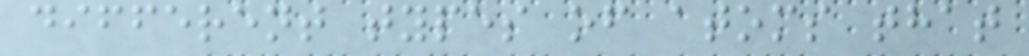different types of atoms that
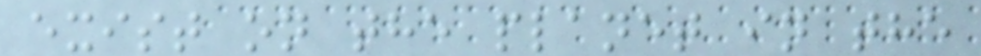exist on the planet in the
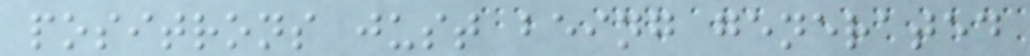positrons just being generated
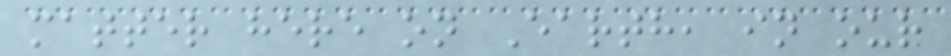matter here on Earth, in our
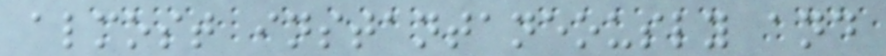almost instantaneously and
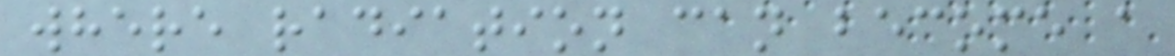where radiation can become a
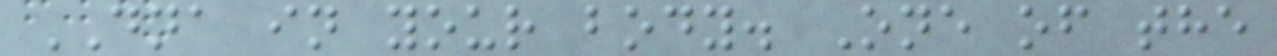DNA in your body. One of the
